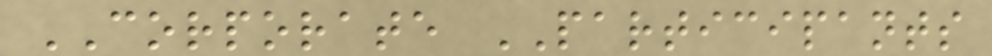CORPORATE PARTICIPANTS
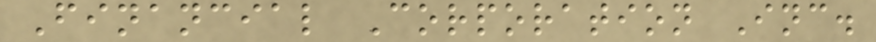Financial Corporation Inc.
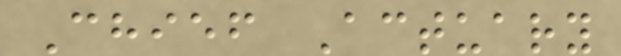Chief Actuary
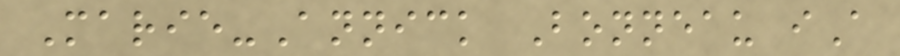Marie-Annick Bonneau iA
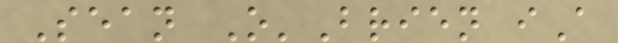Sean O'Brien iA
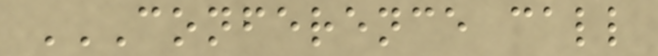CONFERENCE CALL
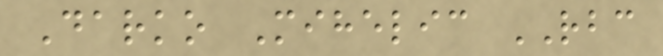Darko Mihelic RBC
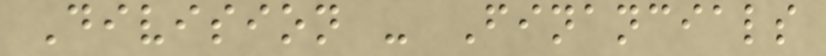Division - Financials
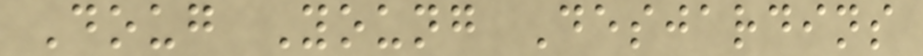Doug Young Desjardins
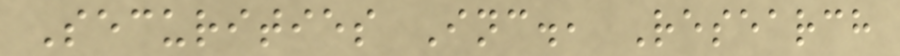Securities Inc., Research
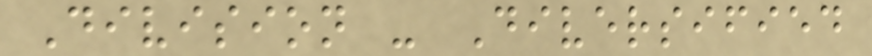Division - Diversified
